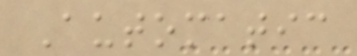Automatic
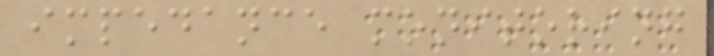impedance monitoring
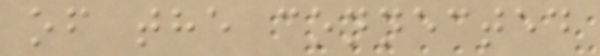of the connected
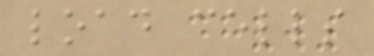load cells
